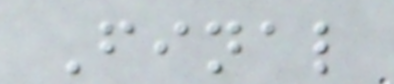Final
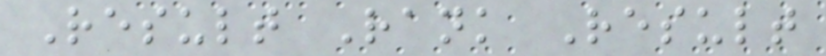Result Rank Result
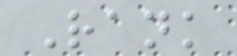Rank
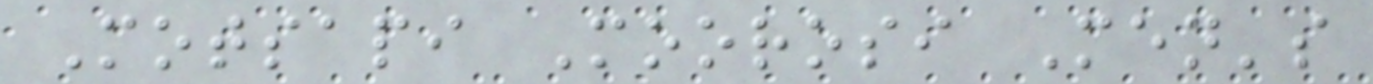Motsapi Moorosi Men's
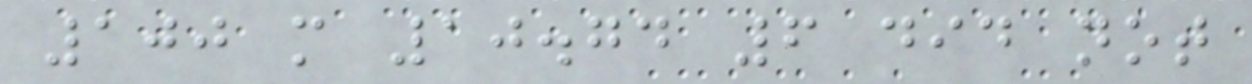100 m 10.74 6 did not
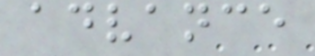advance
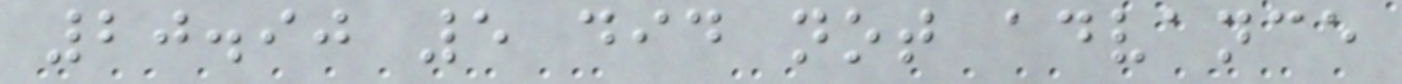20.90 5 did not advance
